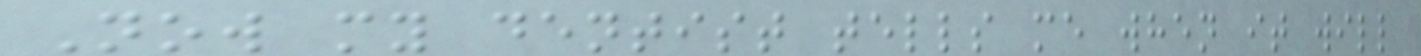Now my dentist tells me when it will
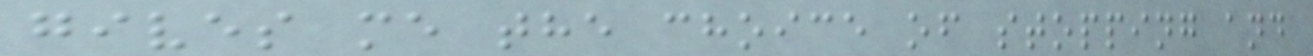gives me the choice of stopping and
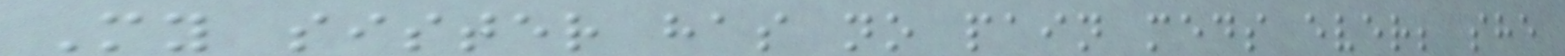My sister has no pain meds ever; she
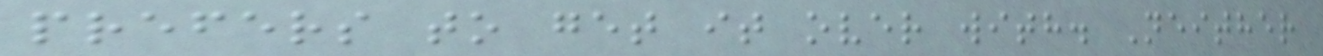prefers to get it over with. Neither
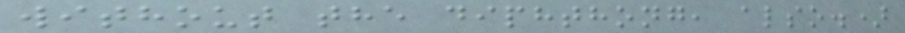without the diphthong, also.)
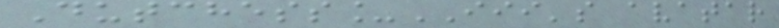Dutchess_III's avatar
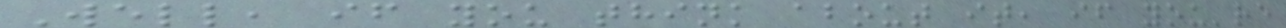Well, if you think about it, if you're
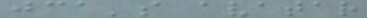jca's avatar
